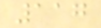117
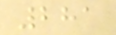281
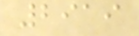2919
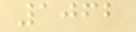1062
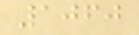1060
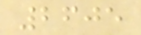2605
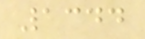1344
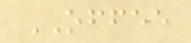OFFEE
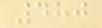480
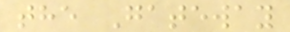the Gateway
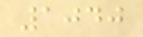1040
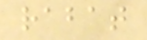rabat
